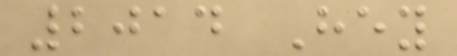2014 Hey
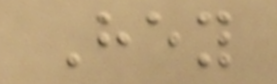Hey
